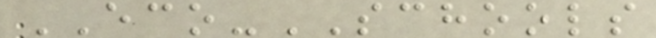ECO-SCHOOLS
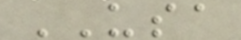USA
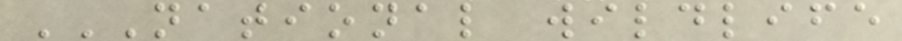NATIONAL WILDLIFE
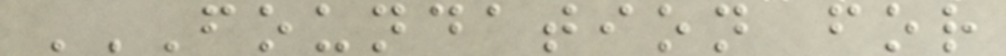FOUNDATION FOR
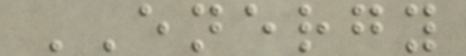ENERGY
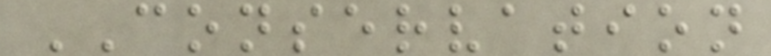CONSERVATION
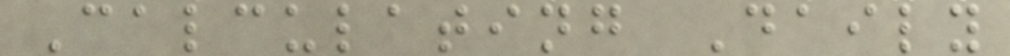Calculating Daily
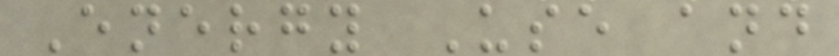Energy Use and
